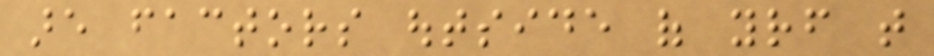are factors outside of yourself that
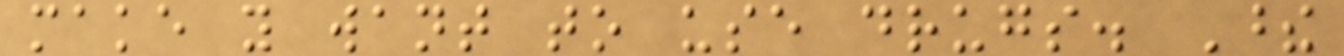make you want to use drugs. These
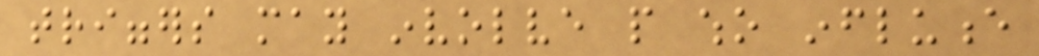triggers may involve people who influence
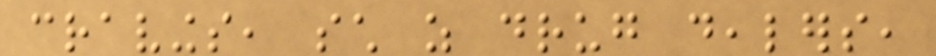cravings, such as drug dealers,
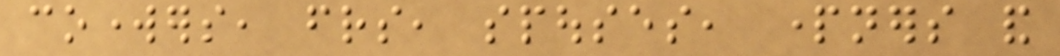coworkers, friends, spouses, partners and
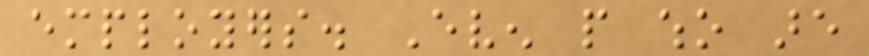employers. Even people who are
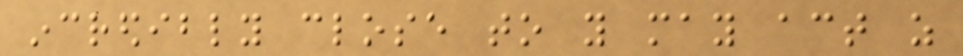incredibly close to you may act as
